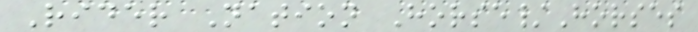Rider Nation Horse/Horses
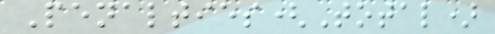Penalties(Total)
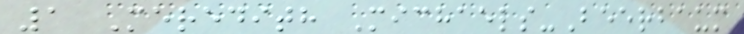1 Meredith Michaels-Beerbaum
